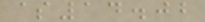$14.02
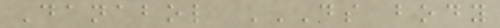Danabol DS BODY
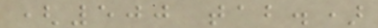(500 tab.)
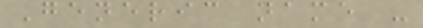Generic name -
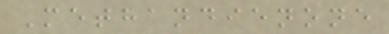Methandienone
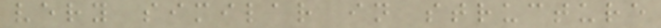very similar in structure
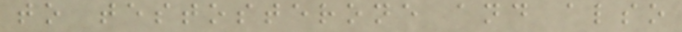to testosterone and also
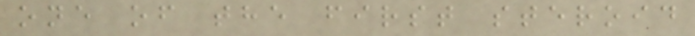one of the first steroid
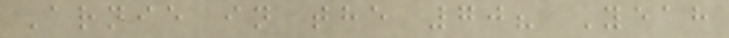Arnie in the 70? Yeah
